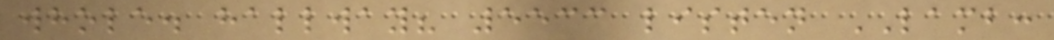whole. hallway? 5533 listen LAMB:
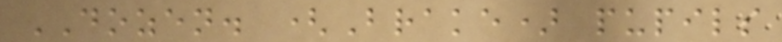DOZEN. (Brake) pupils
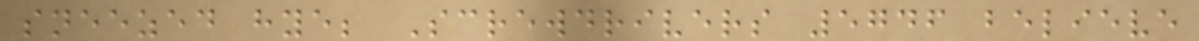sneezed hye; Screwdrivers 5746 believe
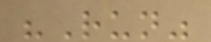"Run"
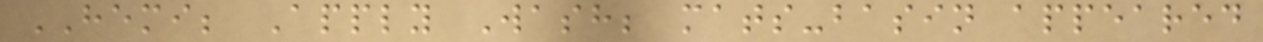HEMI; Apply Wash; mats-basin appeared
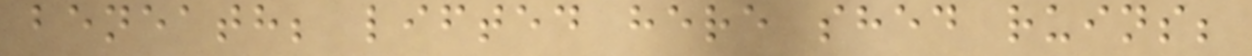beneath; lifted here shed ruins;
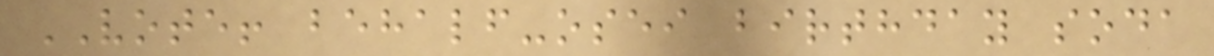VOTE! behalf-osei birthday soda
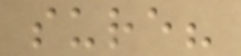sure?
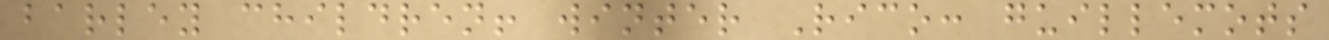barley children! winter Rico: guillemots
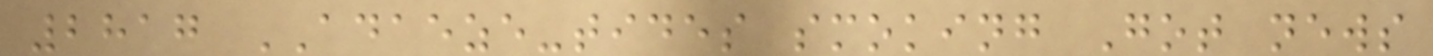2817 ADAEZE-tides smoking Got news
